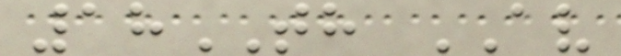18TH AV
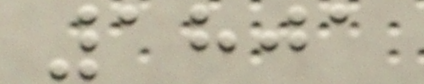1801
